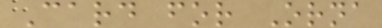Card for Orna
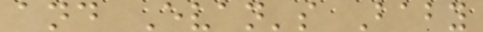and Evan's Baby
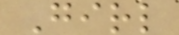Girl
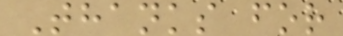Thanks for
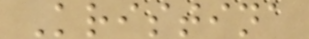Kristina
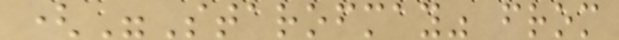("Starofmay" from
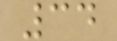34
